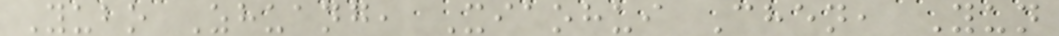Yubo Zhuang, Xiaohui Chen, Yun
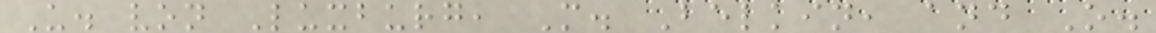U. von Luxburg, M. Belkin, and O.
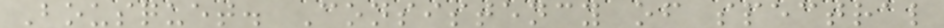Bousquet. Consistency of spectral
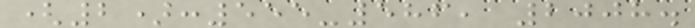(2):555-586, 2008.
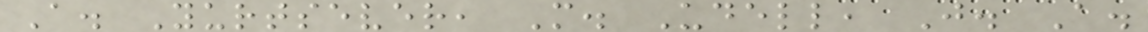A. Yurtsever, M. Udell, J. A.
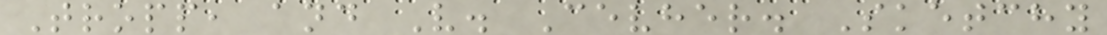Tropp, and V. Cevher. Sketchy
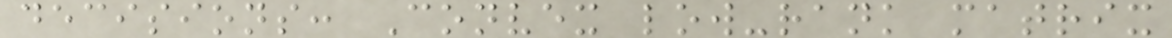decisions: Convex low-rank matrix
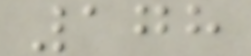178
